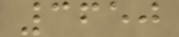3650
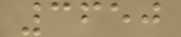3650
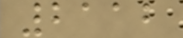2112
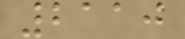2110
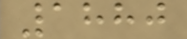1880
